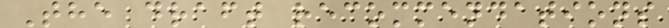The draft recommendations
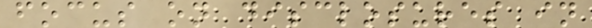focus on disclosures in
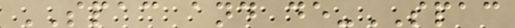SPAC and de-SPAC
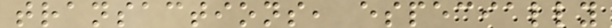transactions, especially
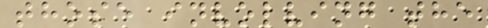those involving the
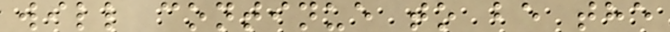will continue to be the
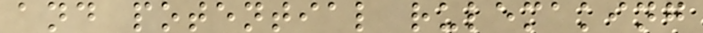and potential rulemaking
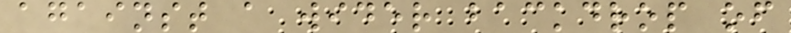against a wider backdrop of
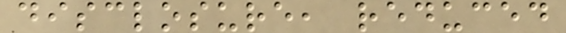disclosure, reduced
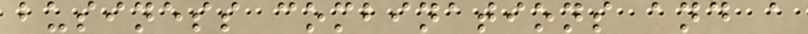business combinations and a
